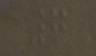7
